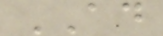AD
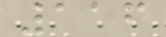116
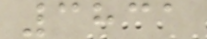3831
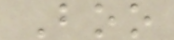Boo
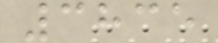3835
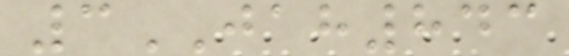3JAH843
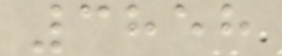3858
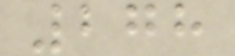278
